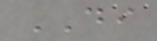DI
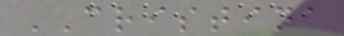CRISTINA
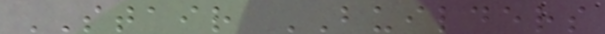STAIR BUILDERS
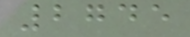2745
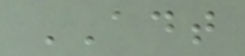ADT
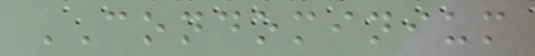CONDOMINIUM
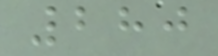280
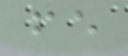fe
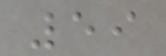59
